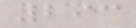293
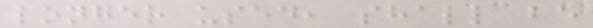longer used, shall be
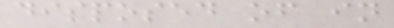disposed of in
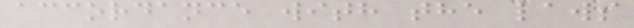accordance with the laws
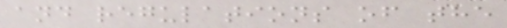and regulations of the
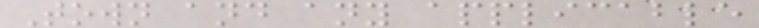Town and any applicable
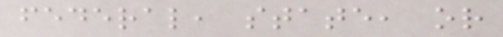federal, state, or
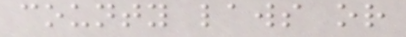county laws or
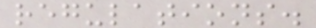regulations.
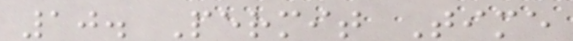10. Permit Time
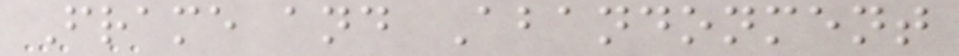Frame and Abandonment
